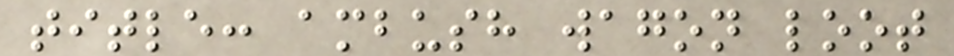title: ambush wagon loot
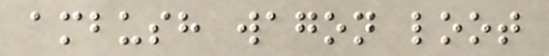ambush wagon loot
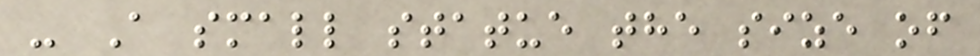- A small statue the size of
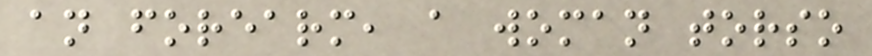an forearm, a woman torso
